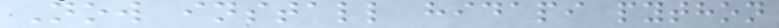Now install hidapi python
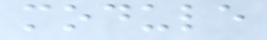module
